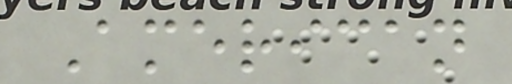American
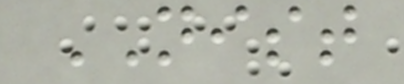NIST
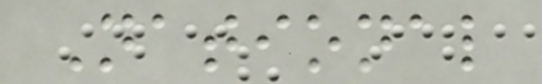National
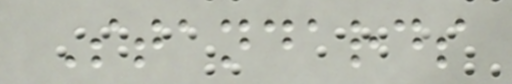Standards
